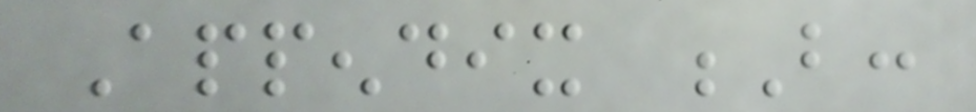Appendix B:
